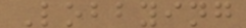Lobbying
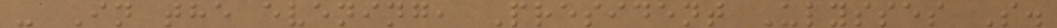- In the evening, President Ulysses S.
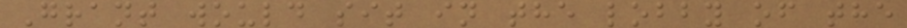Grant would sit in the lobby of the
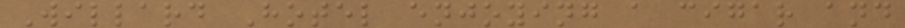Willard Hotel enjoying a cigar and
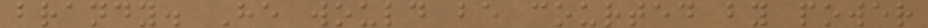brandy. He would be courted by power
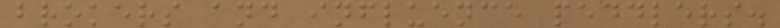brokers and influence peddlers.
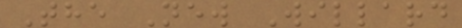The New Willard
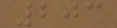203
